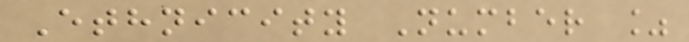Ethnicity Number %
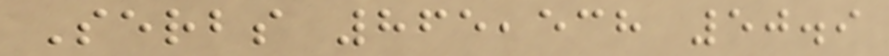Serbs 865,538 50.9
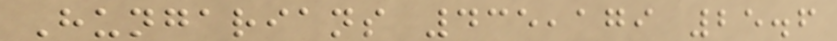Hungarians 435,179 25.6
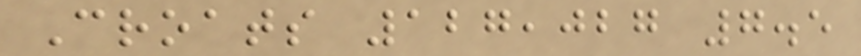Croats 127,027 7.5
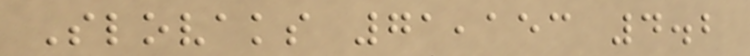Slovaks 71,153 4.2
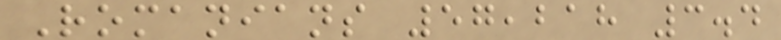Romanians 57,218 3.4
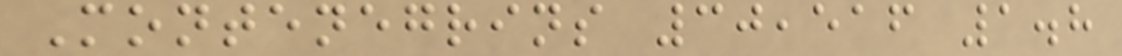Montenegrins 30,516 1.8
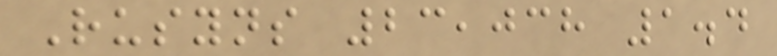Rusyns 23,038 1.4
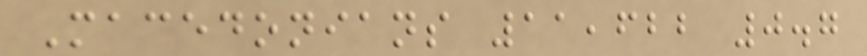Macedonians 11,622 0.7
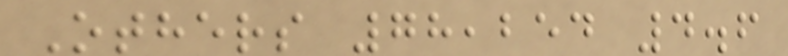Others 78,254 4.6
